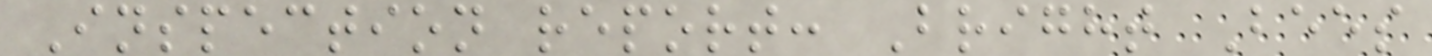Inspection report: Bright Bees
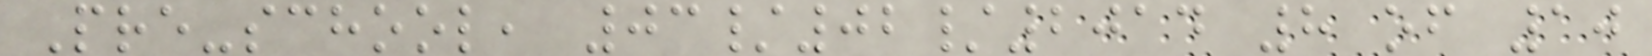Pre-school, 03/02/2014 8 of 10
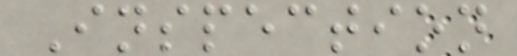Inspection
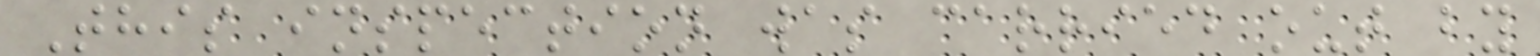This inspection was carried out by
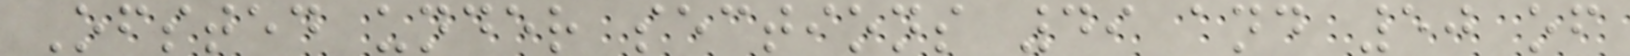Ofsted under sections 49 and 50 of
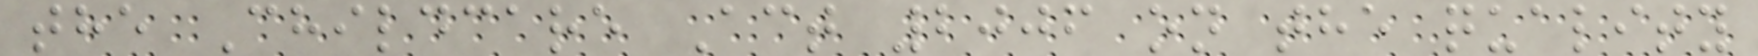the Childcare Act 2006 on the quality
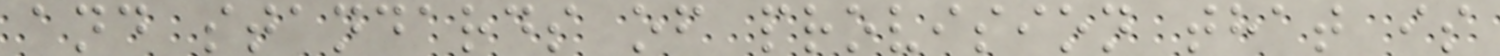and standards of provision that is
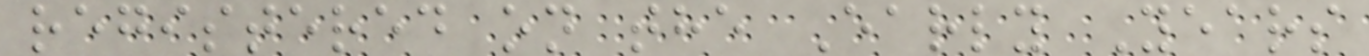registered on the Early Years
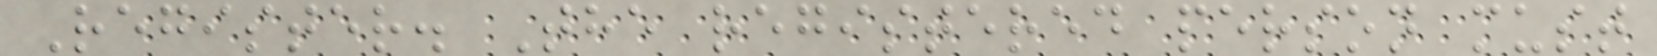Register. The registered person must
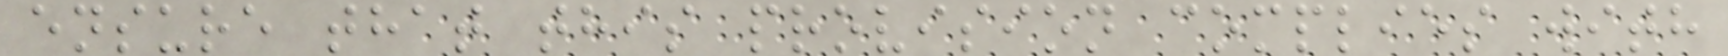ensure that this provision complies with
